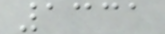1331
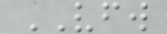VFW
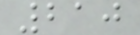210
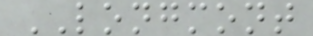LONGMONT
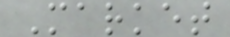Market
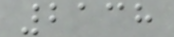2138
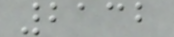2132
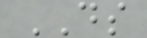DS
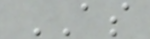AS
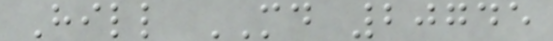Hill MD 20745
